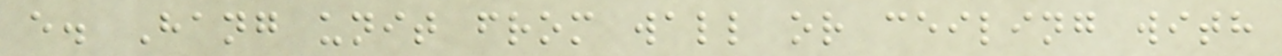e. Hang unit from wall or ceiling with
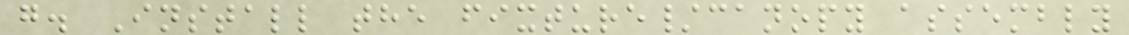g. Install the fixture/canopy assembly
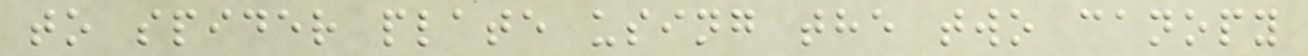to spider plate using the two canopy
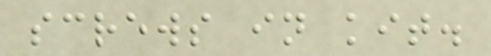screws in kit.
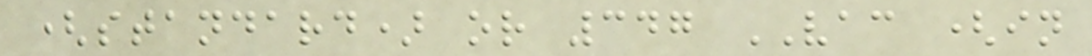(standard) or 347 VAC (in
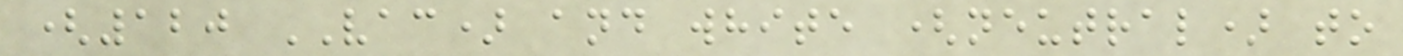(120 VAC) and white (neutral) to
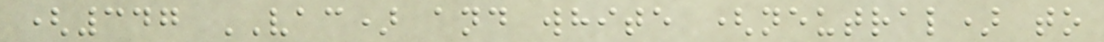(347 VAC) and white (neutral) to
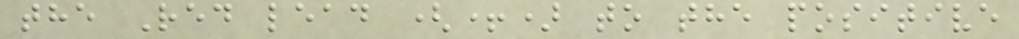the Red lead (+) to the positive
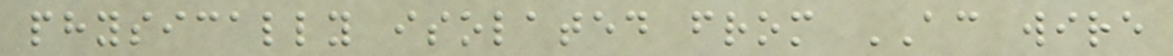physically isolated from AC wire
